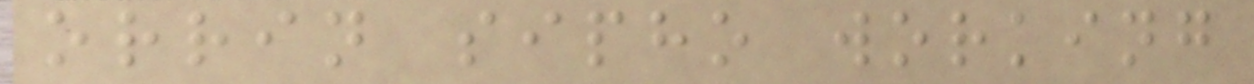orrin sipho working
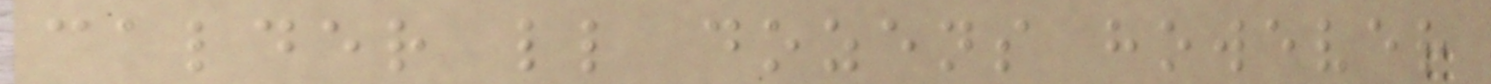calder ll dozens however
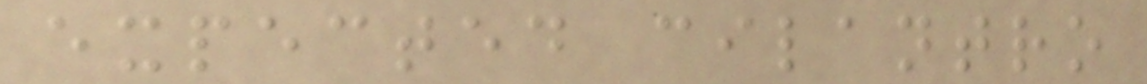expected cilantro
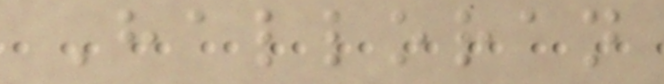Halloran
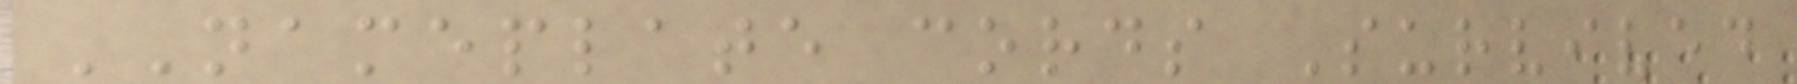NAMEPLATE cords Survived
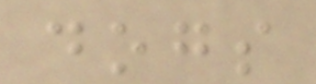dogs
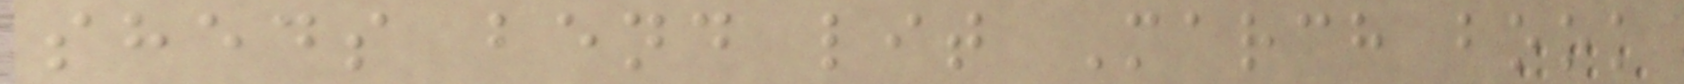sheds bend lit March book
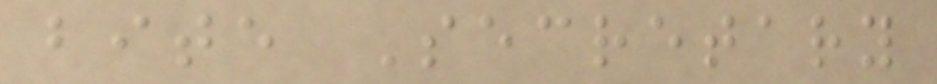bite Secretary
